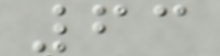63
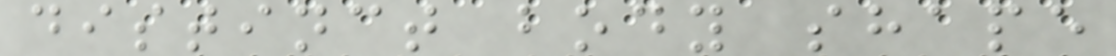distinct body shape
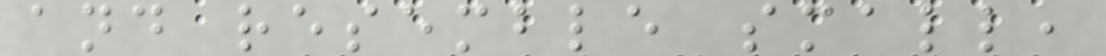and resemble small,
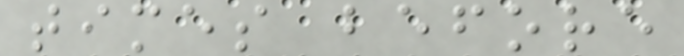times before
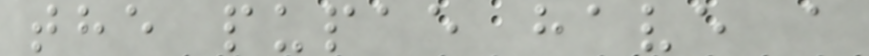the pupae have a
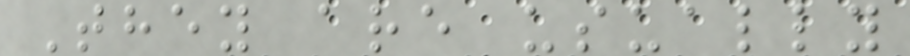They are usually
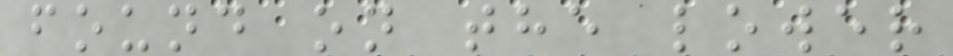found on the lower
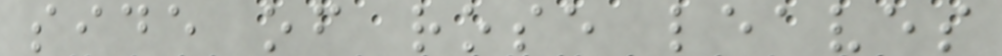side of rose leaves
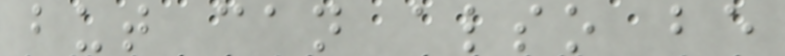but can also be
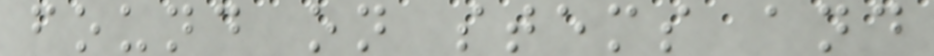found on stems and
